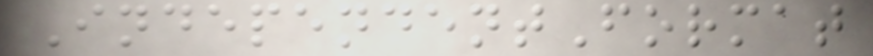IndependentFormat
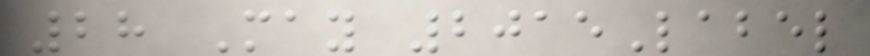28 May 2015Label
